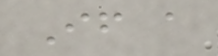If a
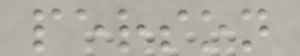person
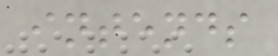intends
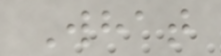What
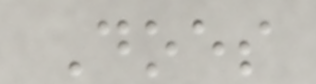Does
